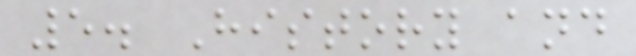5. History and
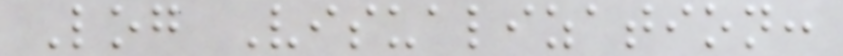Log Visualization:
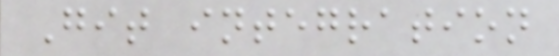Git integration
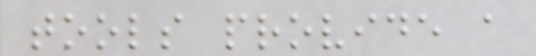tools provide a
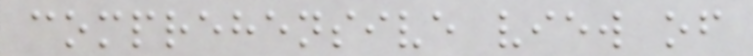comprehensive view of
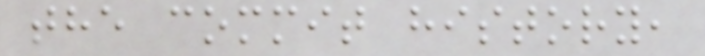the commit history,
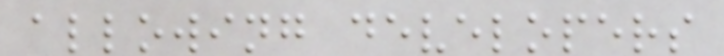allowing developers
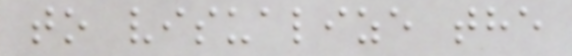to visualize the
